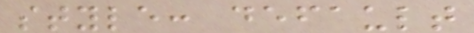style: default
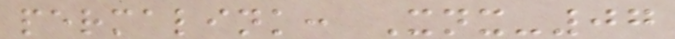permalink: Xnx-07
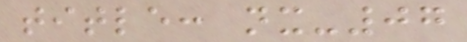title: nx-07
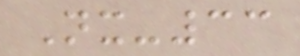Nx-33
